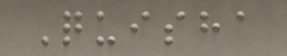Quisha
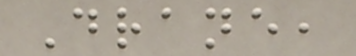Drane,
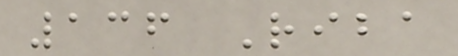136 Riba
